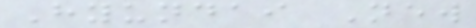Hyundai New
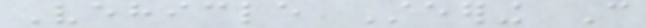Vehicle Steering Can
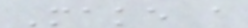Make a
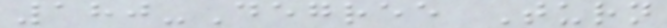180-Degree Turn
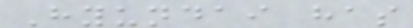Hyundai has
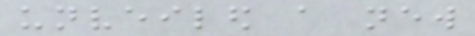unveiled a new
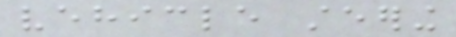vehicle steering
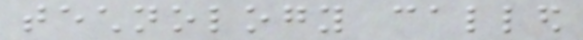technology called
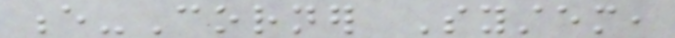e-Corner System,
